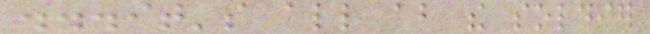...it's all about the soldier
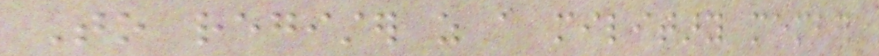To register as a military member
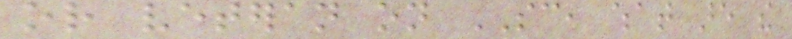or veteran on SC, what are the
